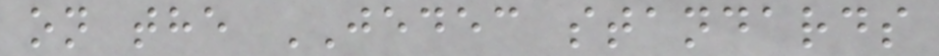on the JEDEC standards
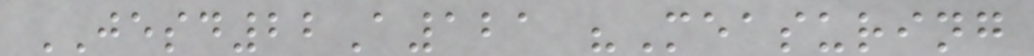JESD22A121 "Measuring
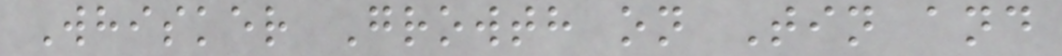Whisker Growth on Tin and
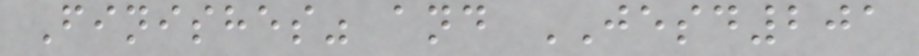Finishes" and JESD201
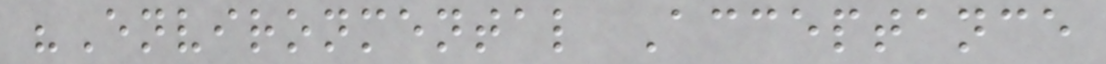"Environmental Acceptance
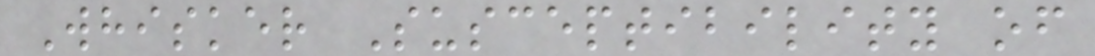Whisker Susceptibility of
